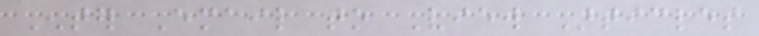Enter Email to View Articles
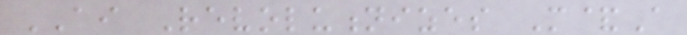AI Revolutionizes M&A
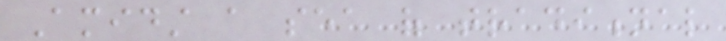Amidst a sea of traditional
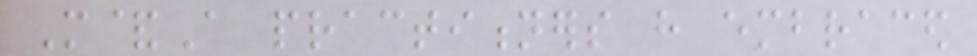M&A practitioners have embraced
